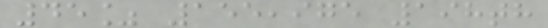45% 155,975 198th
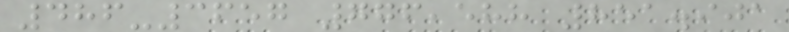486-3657 776,588 851.901
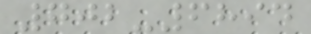702-6894
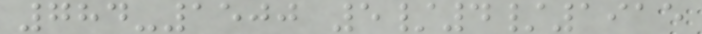784-1500 5/4/1915
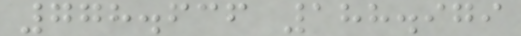778.636 188.979
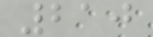210
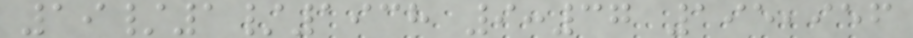19/1/1938 9:37 195,956
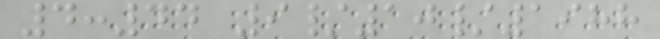4:44 9/10/1988
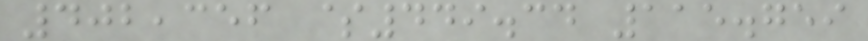402,356 $449.34 115.759
